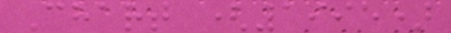Chart (1995)
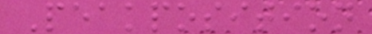Peakposition
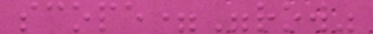scope="row"
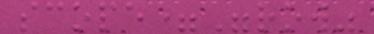scope="row"
